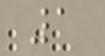1
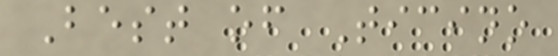Best of Ticino
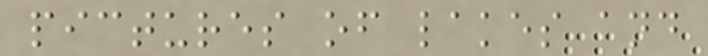pictures of lakes and
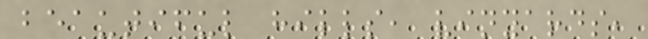beautiful hills, vinyards,
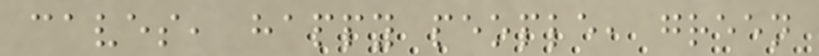caves, happy people, green
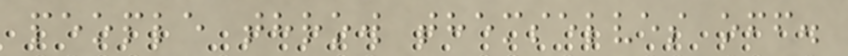people throw themselves off.
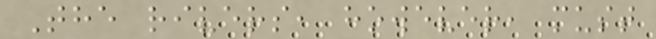The rivers, however, must
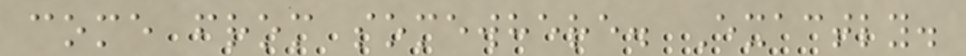come from somewhere. Exactly.
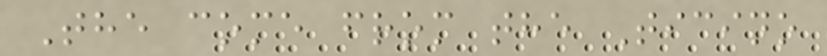The come from the Ticino
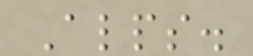Alps.
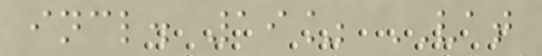incl. 19% VAT
